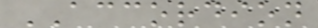ACCORDION
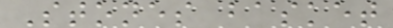Stones basket
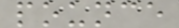pounce
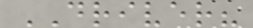DRIVER?
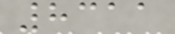8311
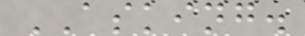ASKING.
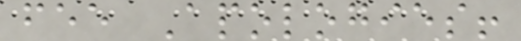fee Apologies!
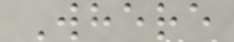Where
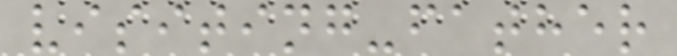visiting-father
